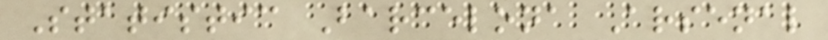Statistic Barcelona Arsenal
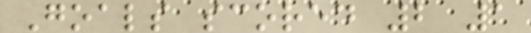Goals scored 2 1
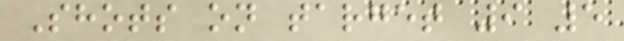Shots on target 9 5
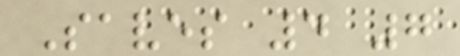Saves 4 7
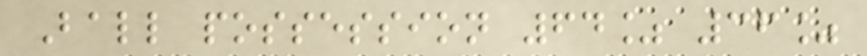Ball possession 64% 36%
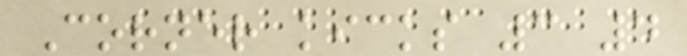Corner kicks 3 4
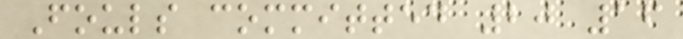Fouls committed 20 16
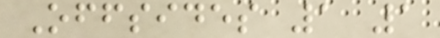Offsides 1 1
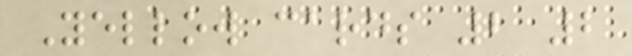Yellow cards 2 2
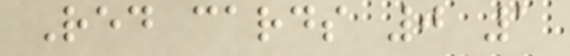Red cards 0 1
